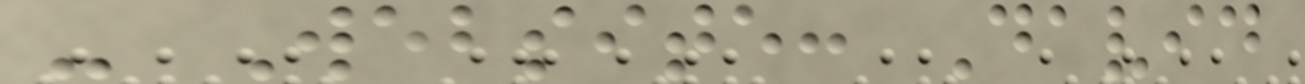- Website: David
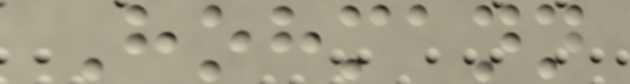Hohmann
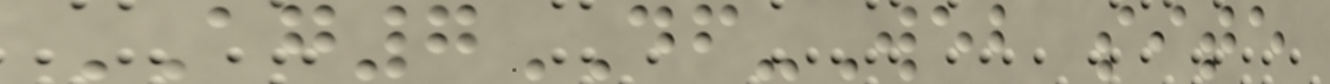AG7DF-Web site
